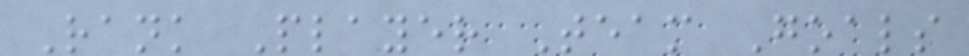Rank Player Team Goals
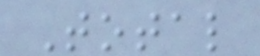Total
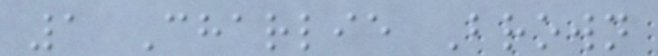1 Charlie Brown
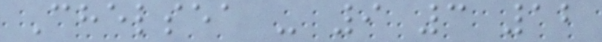Chelsea - 9 3 12
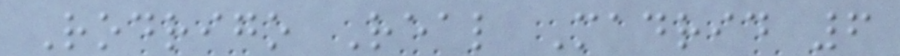Rodrigo Real Madrid 6
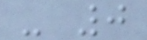- 0
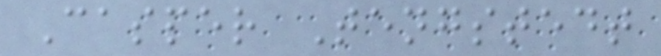Casper Tengstedt
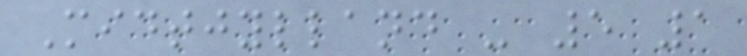Midtjylland - 5 1
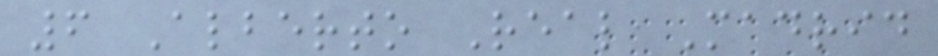6 Alberto Real Madrid
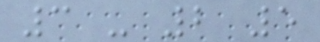3 - 2 5
